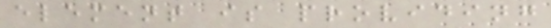element is providing
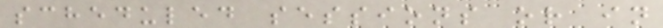scheduled sessions or in
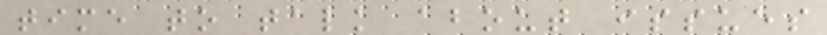time to talk about issues
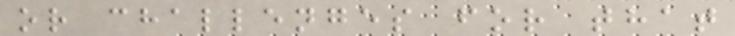or challenges for that
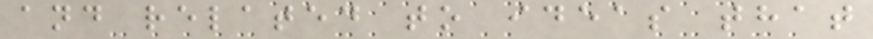and related to ideas that
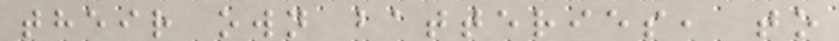their own batteries, to
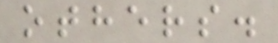others.
